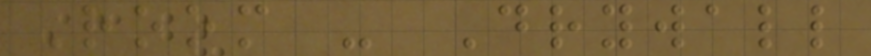Room - Drywall
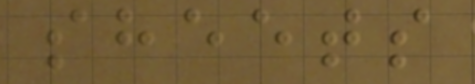sheets
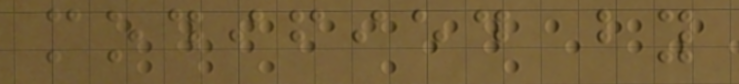modified by
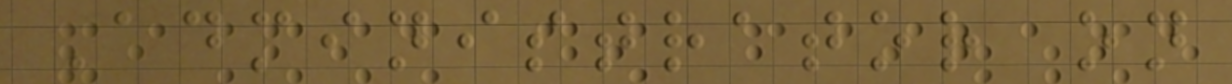Administrator on
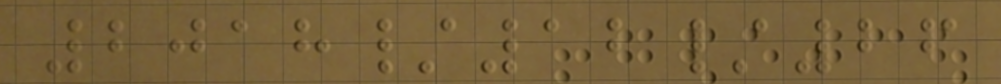2018/12/26
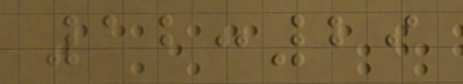12:29
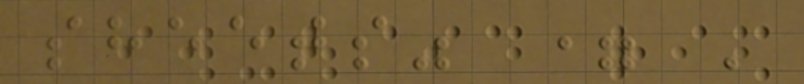sheets" = '
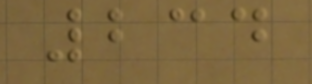234
